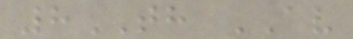8TH AV
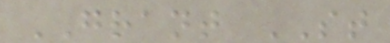GRANT ST
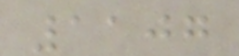1107
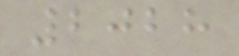2028
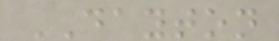DAYTON
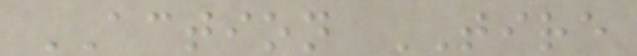ACTION TIRE
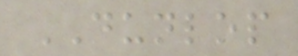DUNLOP
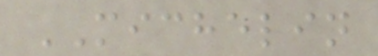MICHELIN
